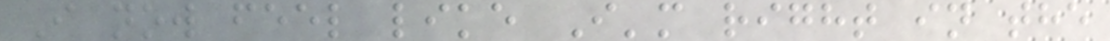I now feel like I'm right in the
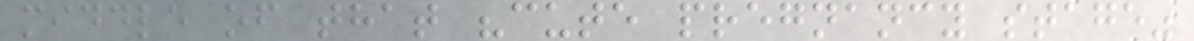middle of that "cute pregnancy stage"
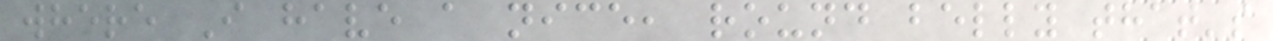where I have a nice, round belly that's
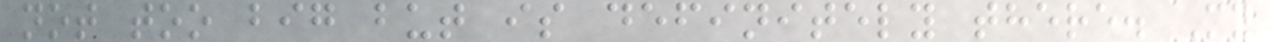not too big but is definitely there. My
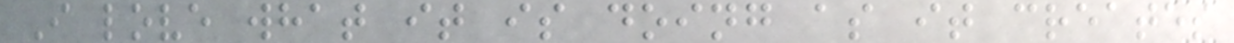I love what it is doing as it creates
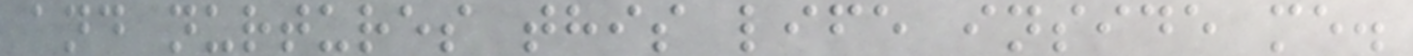and nurtures this life inside me.
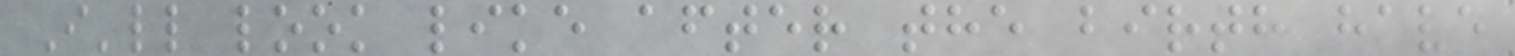I'll look like after the birth have
